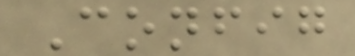Config
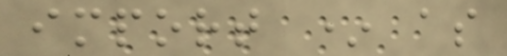import * as
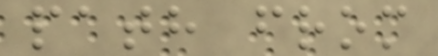path from
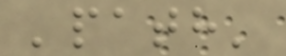'path'
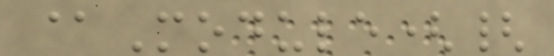@Module({
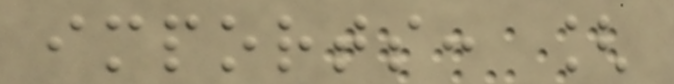imports: [
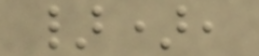}),
